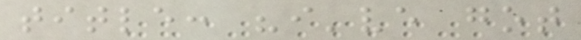title: "i've got
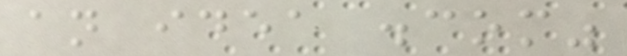an idea .com"
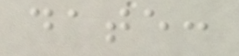date:
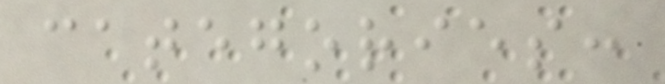categories:
